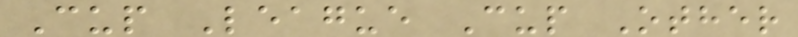Cup League Cup Other
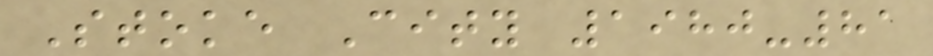Stoke City 1980-81
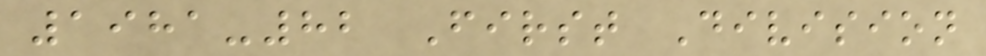1981-82 First Division
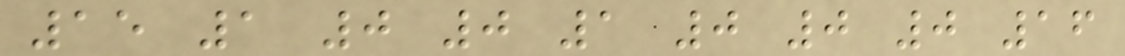15 1 0 0 1 0 0 0 16
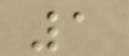1
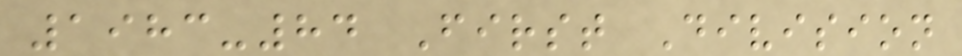1983-84 First Division
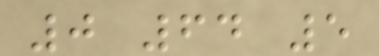0 64 5
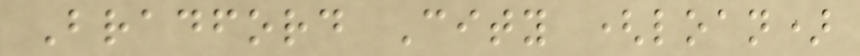Bradford City (loan)
